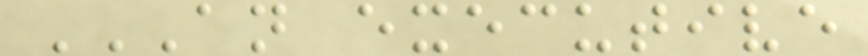AN EXECUTIVE
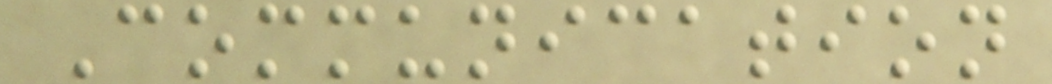Communication
